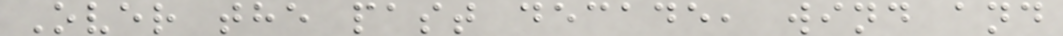Over the past decade, wind and
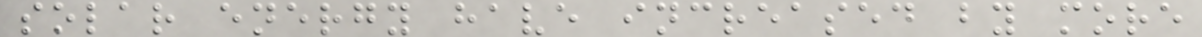solar energy have increased by more
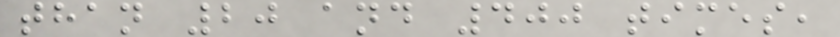than 20 and 400 times,
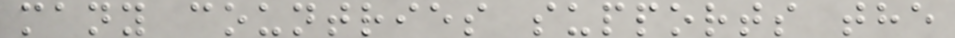many countries supports the
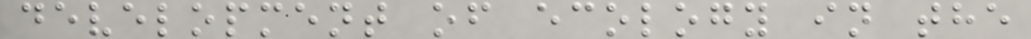development of ecology in the
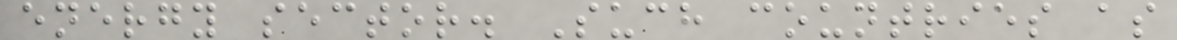energy sector. Such countries as
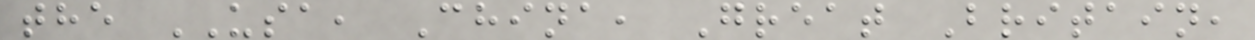the USA, China, Great Britain,
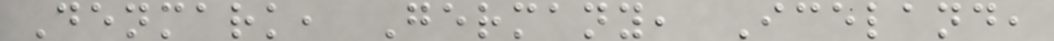Denmark, Germany, Iceland,
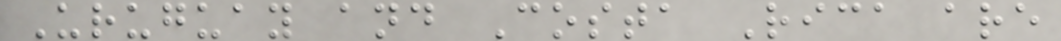Uruguay and Costa Rica are
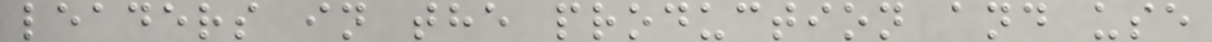leaders in the production and use
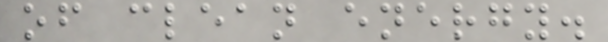of clean energy.
